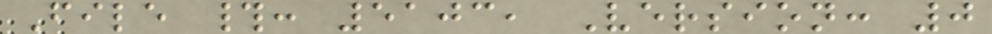File #: 5103, Version: 0
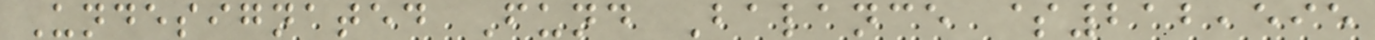Undesignated Fund Balance $212,595
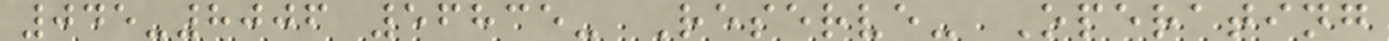045-8006 56835- Reserve- Operating
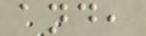and,
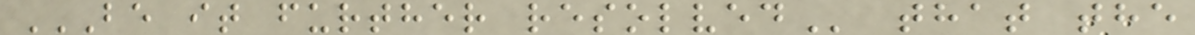BE IT FURTHER RESOLVED that the
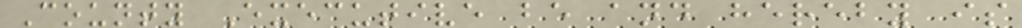County Executive be and hereby is
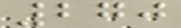270
